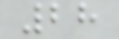28
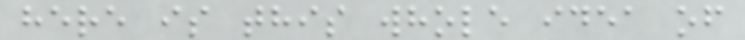here is this whole idea of
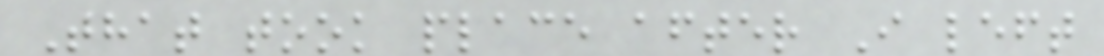That took place after I left
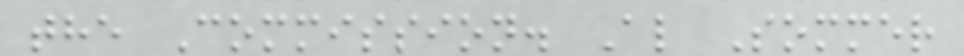the Commission. Al Sommer
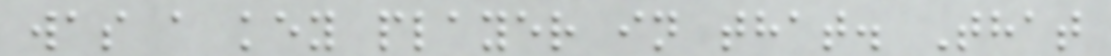was a key player in that. That
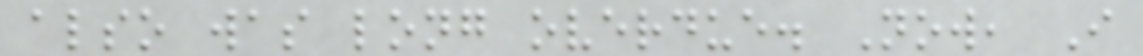also was long overdue. Now, I
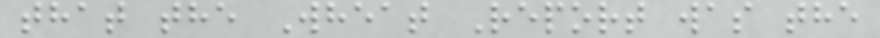that the Wheat Report was the
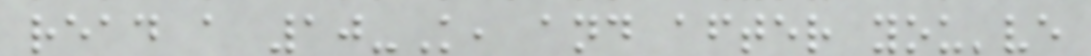read a 10-K, and after you've
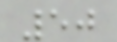50
